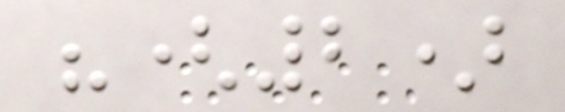"(2)
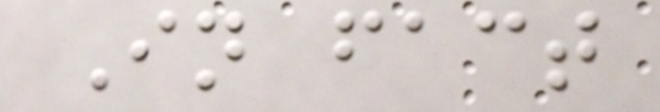In fact
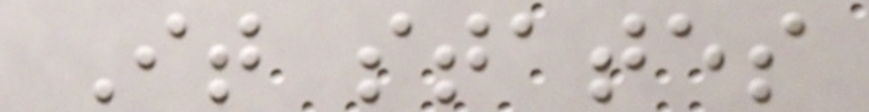It states
